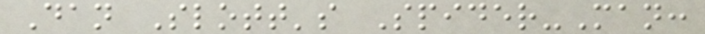Dan Slott's Spider-Man:
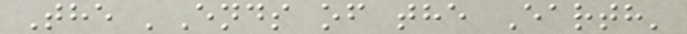The 'Ends of the Earth'
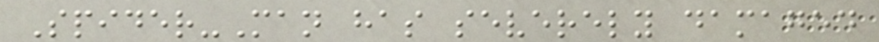Spider-Man has severely damaged
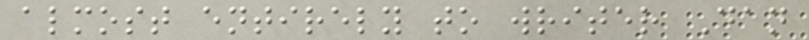almost entirely to writer Dan
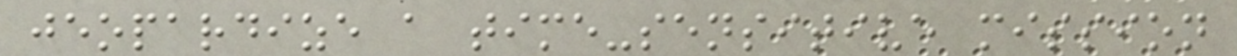jeopardize a time-sensitive mission
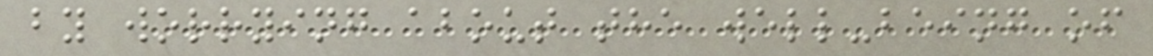by worrying about the well-being of
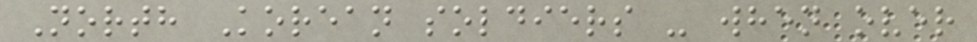North Korean soldiers - when over
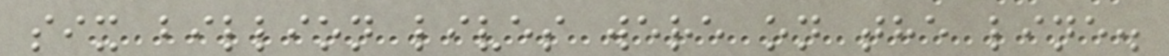six billion lives were on the line.
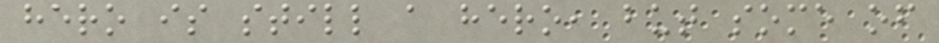hero is still a hero, but some of
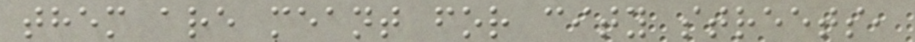them are meant for city streets,
